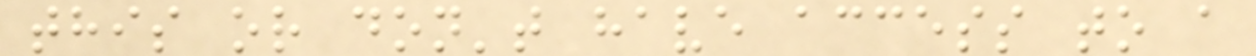this or don't have access to a
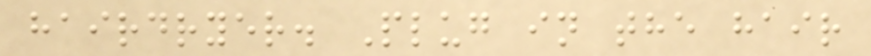hairdryer. Plug in the hair
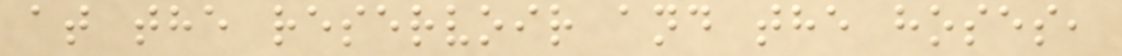at the reservoir and the hoses,
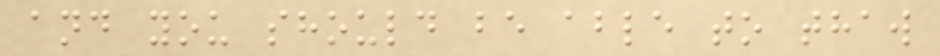and you should be able to thaw
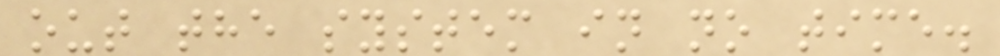out the system in no time.
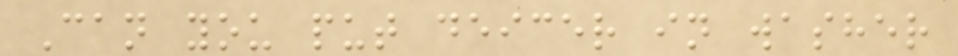Can you put deicer in washer
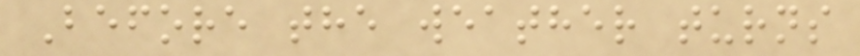Before the weather turns
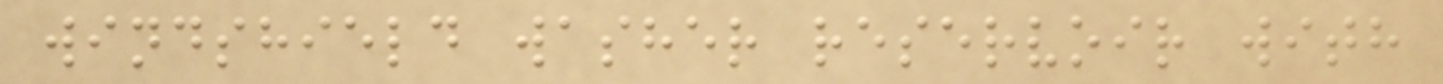windshield washer reservoir with
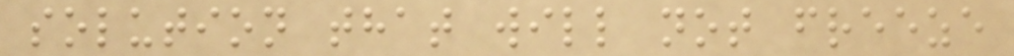solution that will not freeze
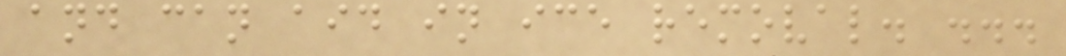and can aid in ice removal. ...
